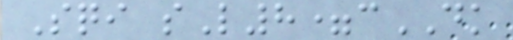Sqi sL8=cDK
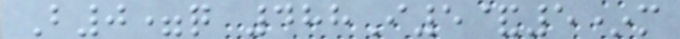B0=q 488I5&5*m
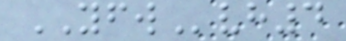YFWvh4
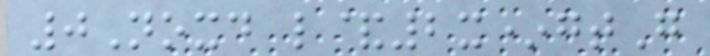0Noxd l&2x*gtG
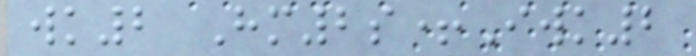wk2 Hm2s+Iwk2
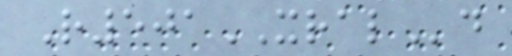R501XRALd
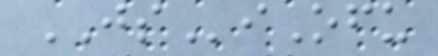JSiOfu
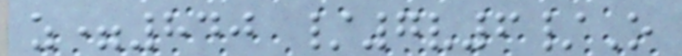z=840 /7v6/O
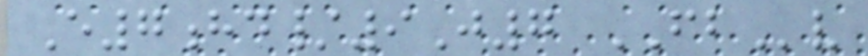E7hd/9J7 FBv
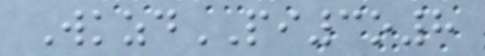WkzdPI3o8
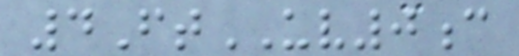4FtUV0c
